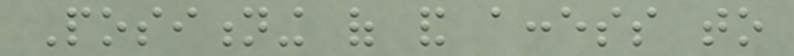Positioning of and access to
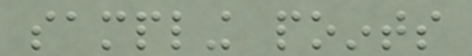sampling points
